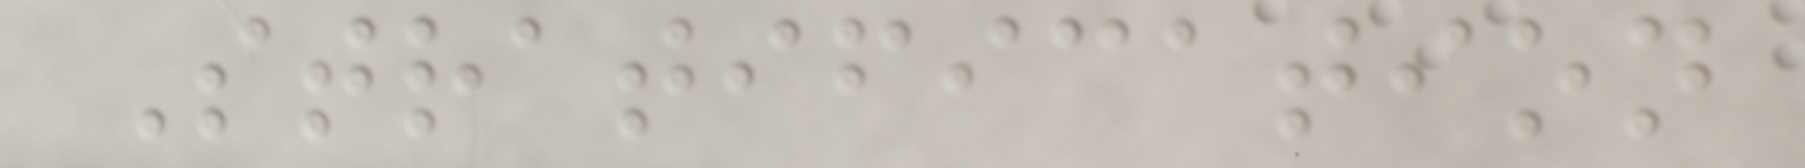Stratification
